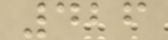426
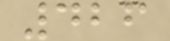426
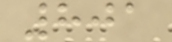801
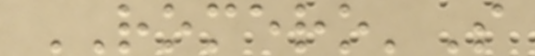ROMERO'S
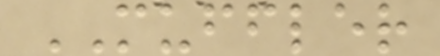MUFFLER
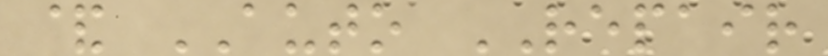& AUTO REPAIR
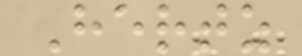Hertz
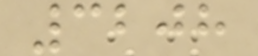3208
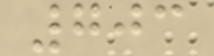703
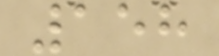158
